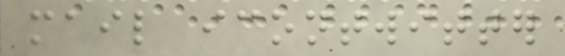mail icontwitter
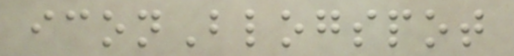iconBlogspot
